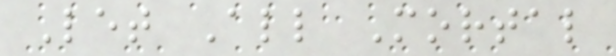Let All Mortal
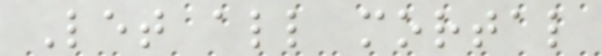Let all mortal
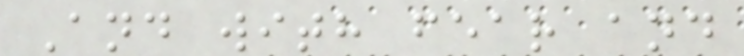And with fear and
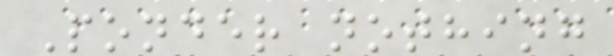Ponder nothing
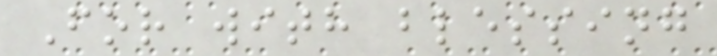For with blessing
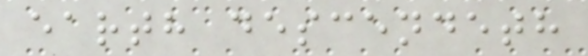earth descendeth
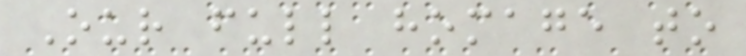Our full homage to
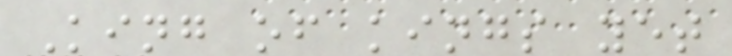King of kings yet
